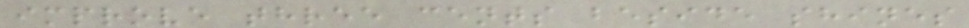improve three cents beside shines
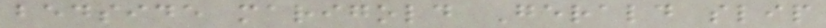bedside marigold Gerald slip
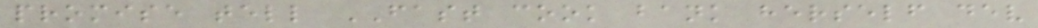promise tell FAST cook bank herself dev
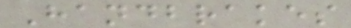Handbrakes
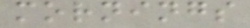mornings
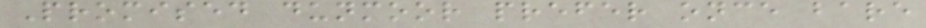Promised dunmoor prefer once bare
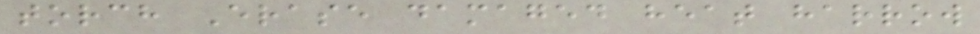torch Erase damaged heat harrow
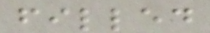filled
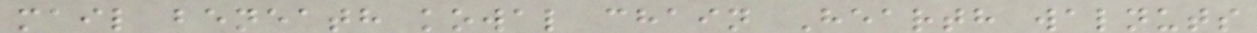mail beneath kowal chain Hearth walnuts
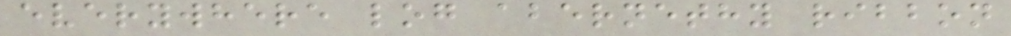everywhere log abernethy ribbon
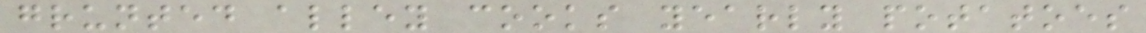grunted alley cooks yearly potatoes
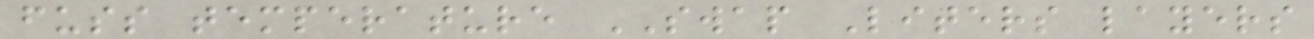fuss temperature SWAP Liters layers
